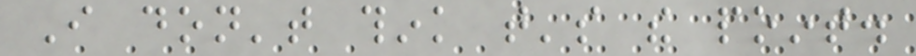I don't think that's the point.
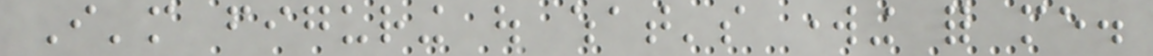I'm figuring out what's working for me.
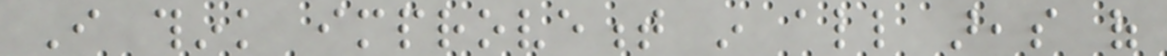I think improvement in all areas of
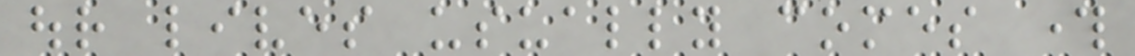our lives usually comes through
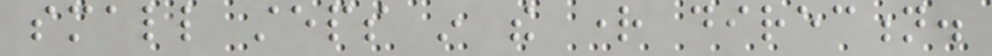small steps in the right direction.
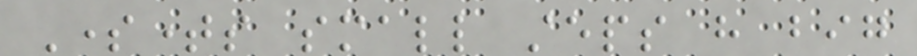Sometimes small steps have big
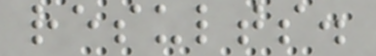results.
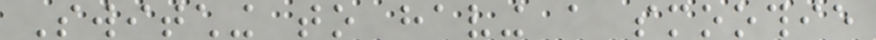Switching to having a smoothie
